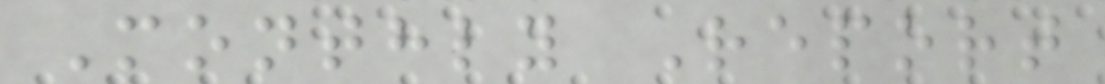Monthly Report
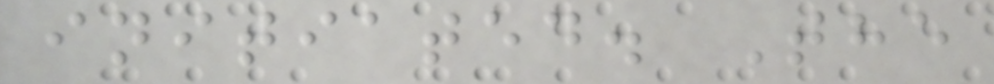initiated. The
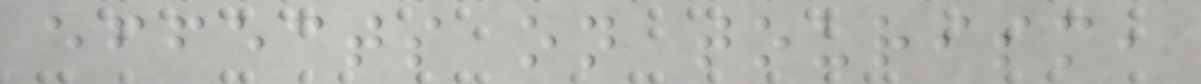effects on tourism,
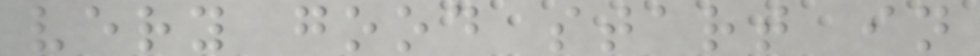very good start in
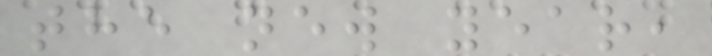the new year,
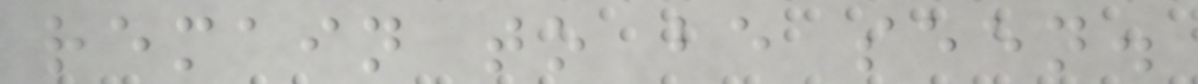remain to be seen.
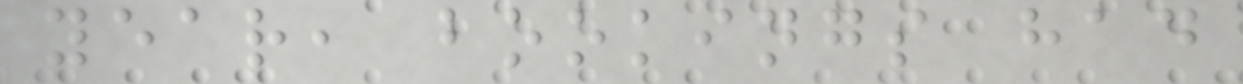year, bookings had
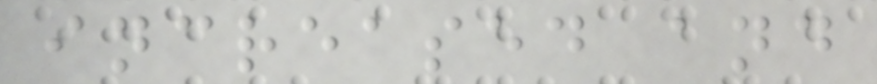increased and
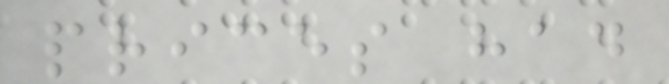prices had
